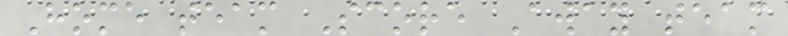Home team Score Away team
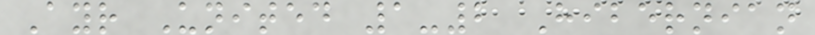Ayr United 1-2 Hibernian
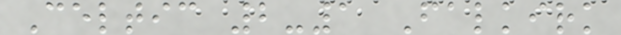Celtic 2-1 Falkirk
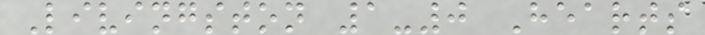Livingston 1-0 Hearts
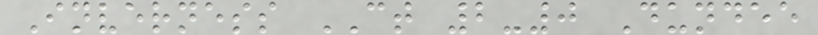Inverness CT 2-0 Dundee
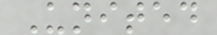United
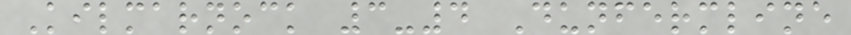Kilmarnock 3-4 Dunfermline
